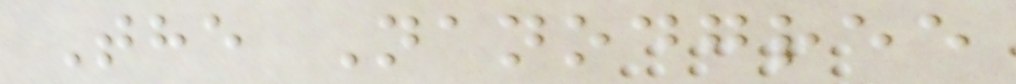The Nanodgree
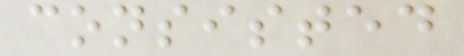consisted
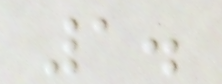1.
